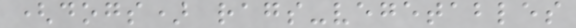(dogs) rags-vegetables
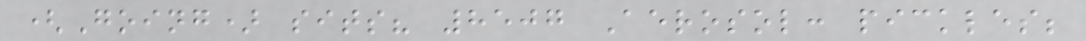(Going) sits? 8507 Aerosol: pickles;
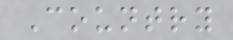Country
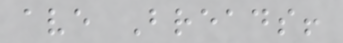ave Breads!
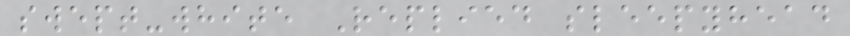swept-white Replied sleepyhead
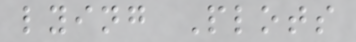lying Plots
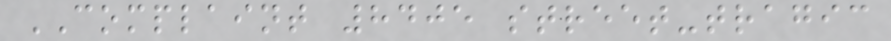COMPLAINT 8405 street-tragic
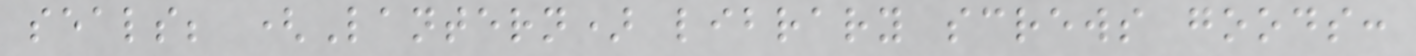seals; (Lantern) library screws goods:
